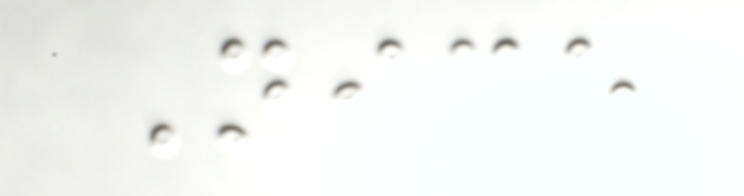Nice
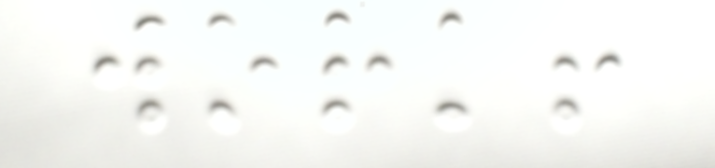work!
